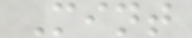Mint
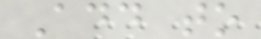Add to
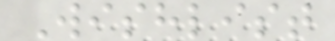Wishlist
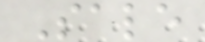Sale
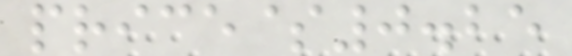price$0.25
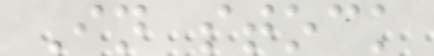In stock
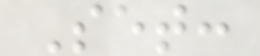Set:
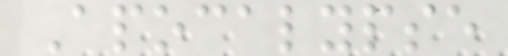Apocalypse
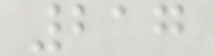217
